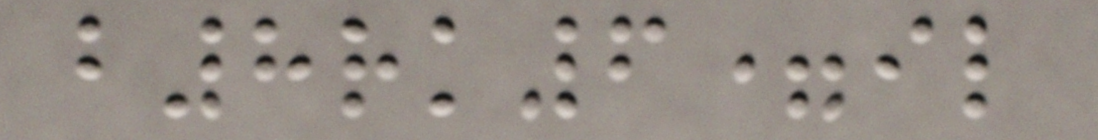b8rk6=il
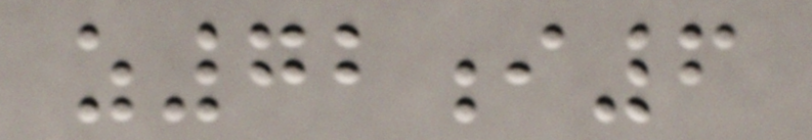z72i6
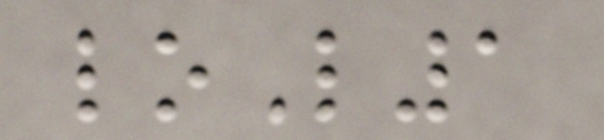loL1
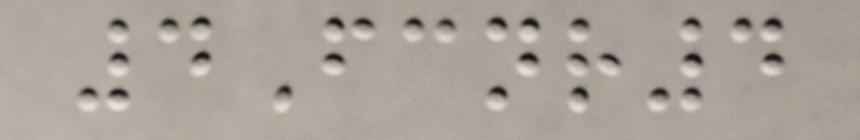4Fcnr4
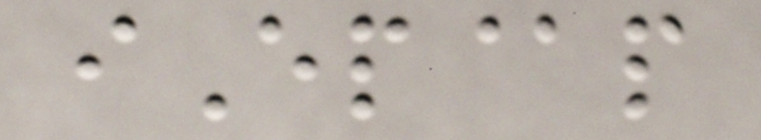iEp@p
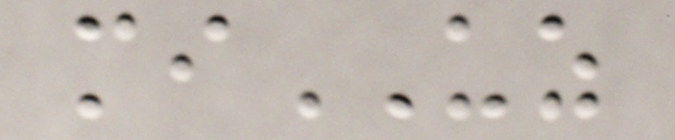miUZ
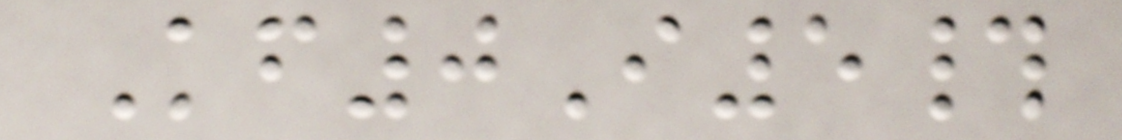Kf0I5#
